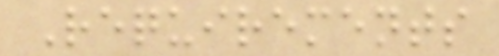Requirements
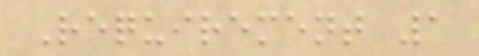Requirement 1
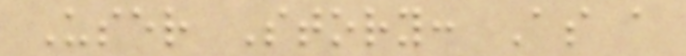User Story: As a
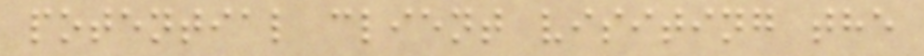potential client visiting the
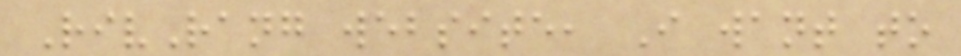RivRang website, I want to
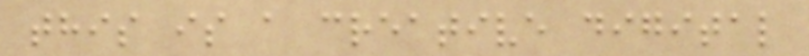this is a creative digital
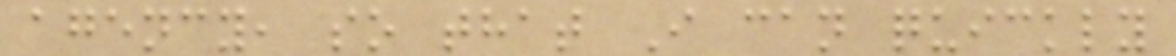agency, so that I can quickly
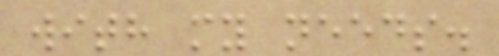with my needs.
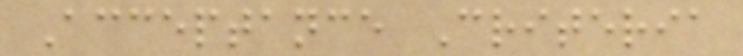Acceptance Criteria
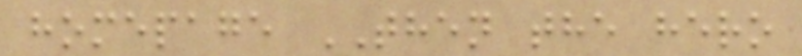homepage THEN the hero
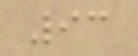93
